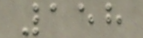158
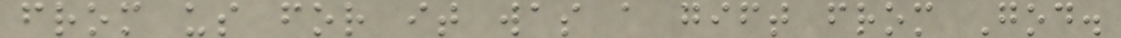from us for it was a gift from God.
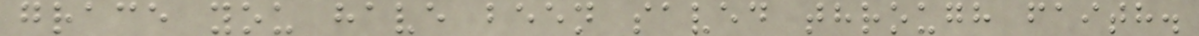grace you have been saved through faith.
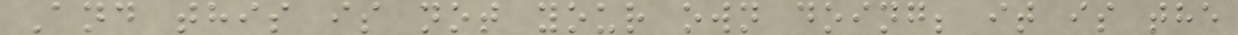And this is not your own doing; it is the
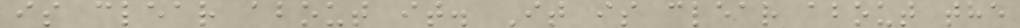is clear about it. It is clear about the
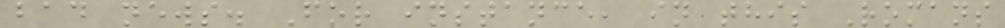bad news. For instance, in this Romans
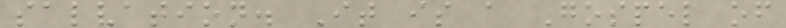salvation. It is a Gospel of
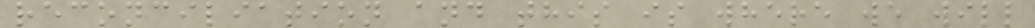reconciliation and this is where we will
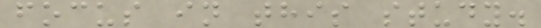focus in this study.
